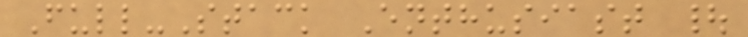Full-Stack Enthusiast |
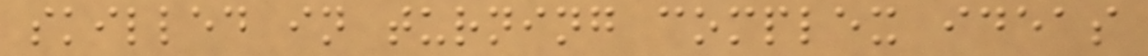skilled in turning complex ideas
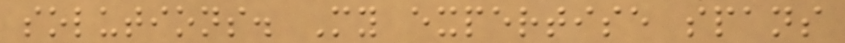solutions. My expertise spans
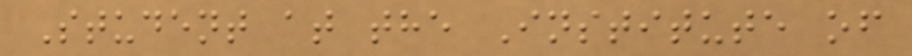Student at the Institute of
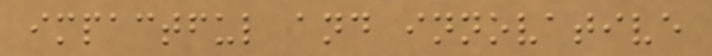impactful and innovative
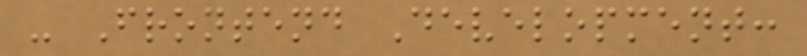- Frontend Development:
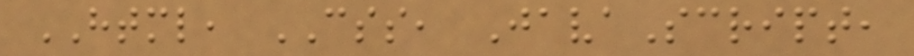HTML, CSS, JavaScript,
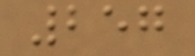257
